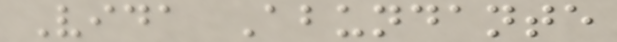Vida Abundante
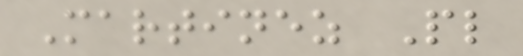Martinez Pl
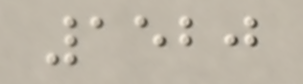1520
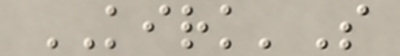KIRK'S
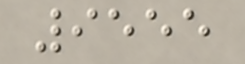9555
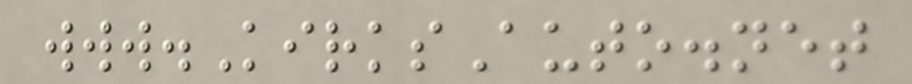www.KirksAuto.net
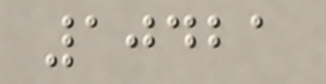10421
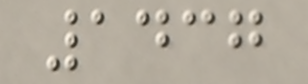1437
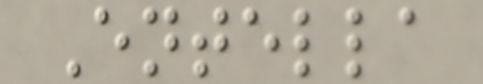Entella
